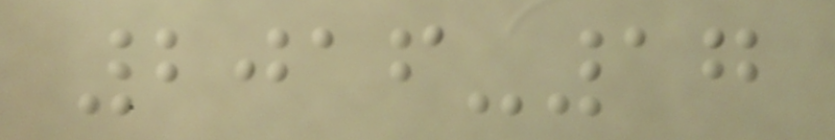2016-17
